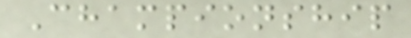Championship
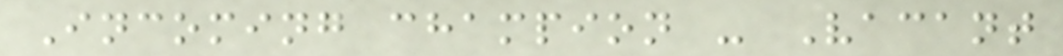Incoming champion - Vacant
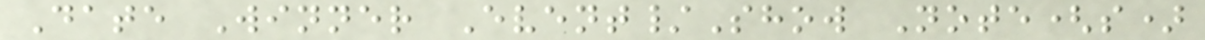Date Winner Event/Show Note(s)
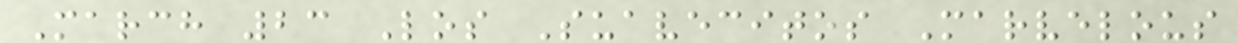March 23 Los Suavecitos Marvelous
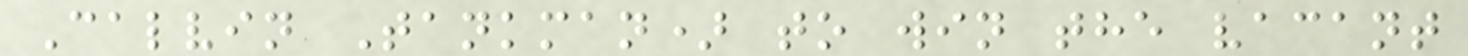Calvin Tankman) to win the vacant
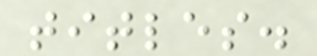titles.
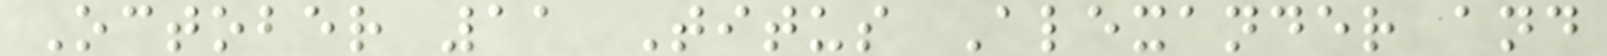October 11 Titus Alexander and
